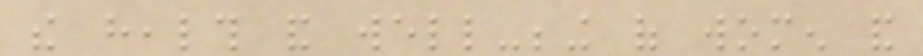the health and well-being of women and
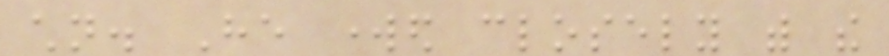children. He worked closely with the
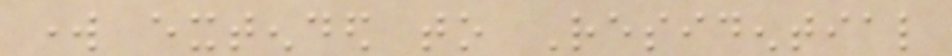work extended to Residential
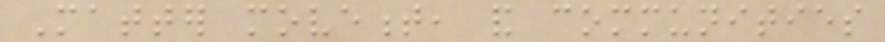Matter movement, and communities
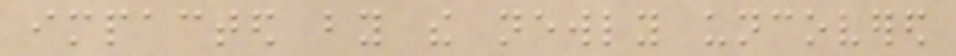impacted by the newly uncovered
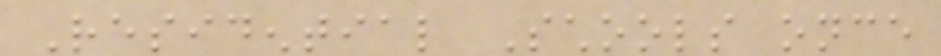Residential Schools once
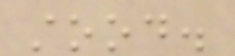stood.
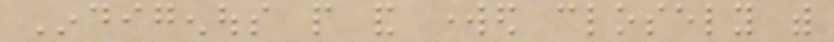Indigenous people and worked closely with
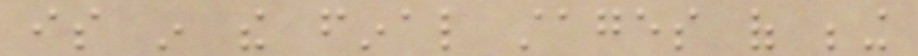is in the final stages of being
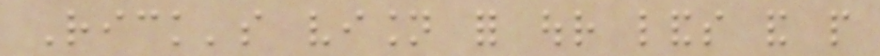Rick's vision for our lands and people
